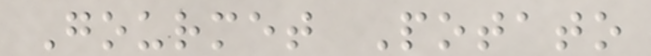Gourmet Potato
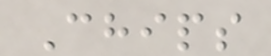Chips
